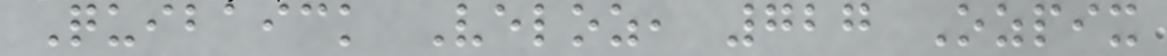Quibaick Veloz, 727 Ozpix
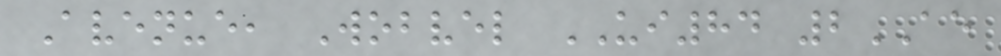Avenue, Wobvel UI84 2AE
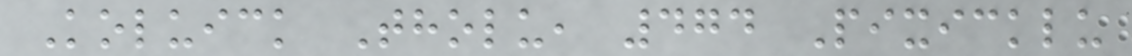Koluick Tholu, 474 Pixicklu
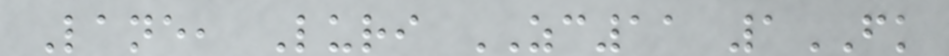Lane, Luri ZC11 1FK
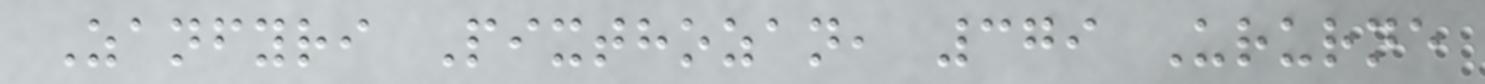Zanfyri Pixthozan, 379 Ururne
